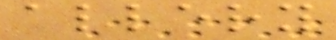allery
